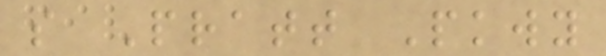s Pratt Pkwy
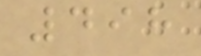498
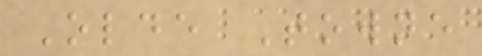Olde Towne
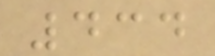434
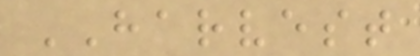HARVEST
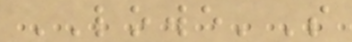LOWE'S
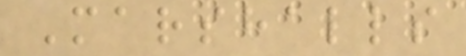Marshalls
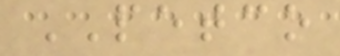PETCO
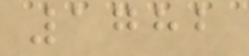1782
